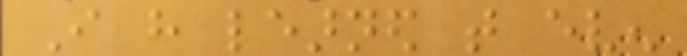I have learned that even
